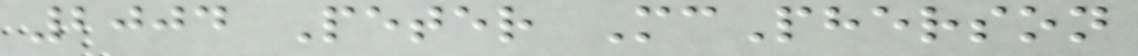2004 Peter McPherson
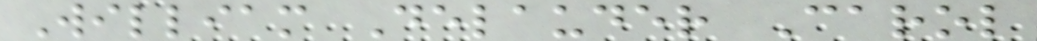William Delauder Carol
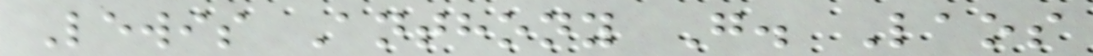Lewis Anthony G. Laos
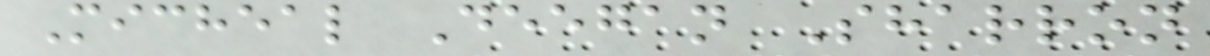Micheal Deegan Sharron
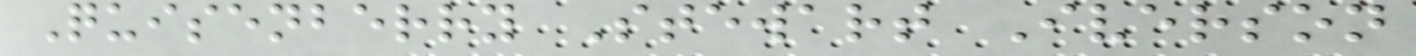Quisenberry Stewart Iverson
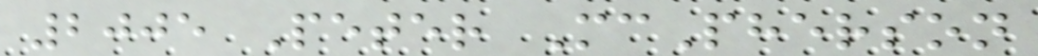2005 Peter McPherson
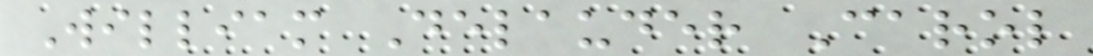William Delauder Carol
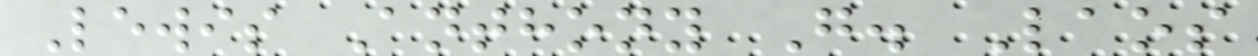Lewis Anthony G. Laos
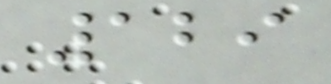129
